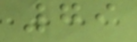79
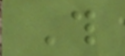This
